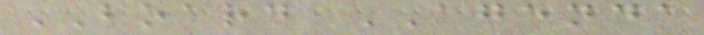BOARD AGENDA
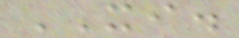XI.
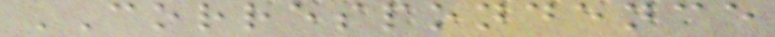CORRESPONDENCE
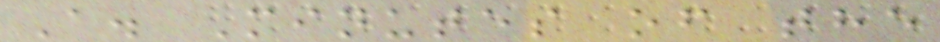A. Minutes of the
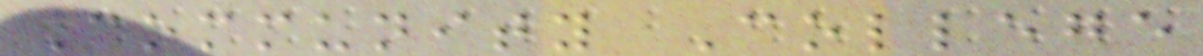Community College
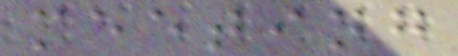meeting
